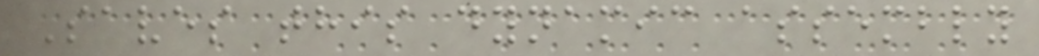Saves this dynamic assembly
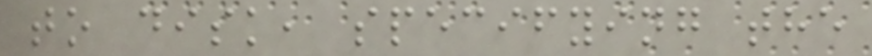to disk, specifying the
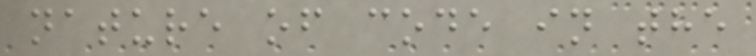nature of code in the
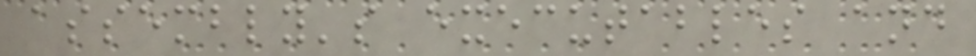assembly's executables and
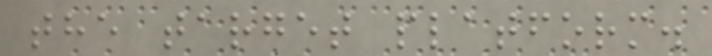the target platform.
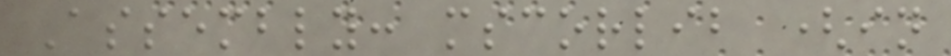Assembly: mscorlib (in
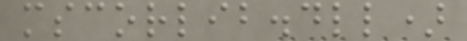mscorlib.dll)
